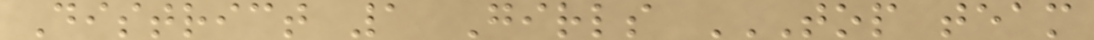District 1 Girls TOP TEAM
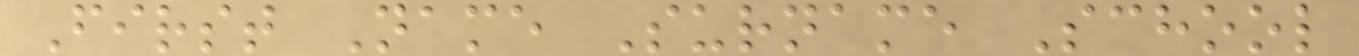First Name Surname School
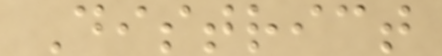District
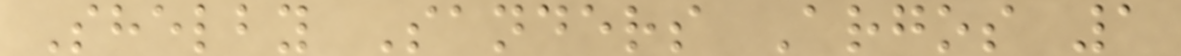Shelby Sanders Argos 1
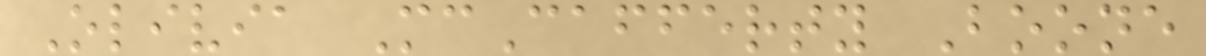Olivia McCafferty Boone
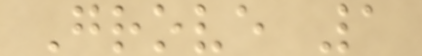Grove 1
